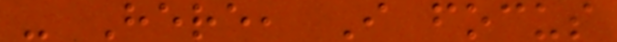- Here, I focus
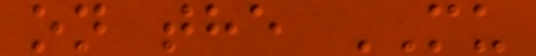on the MU
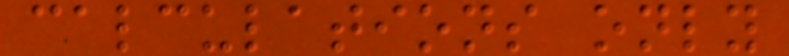calculations only
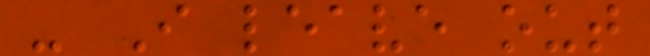- I leave out
